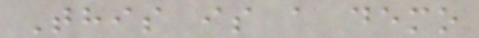This is a demo
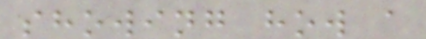showing how a
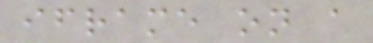iframe on a
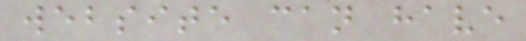website can have
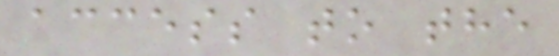access to the
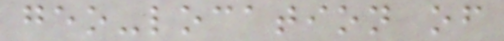geo-location of
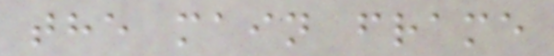the main frame
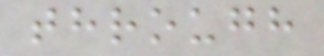through
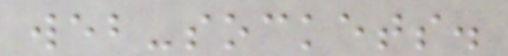web-sockets.
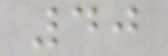40
